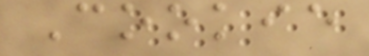Cookie
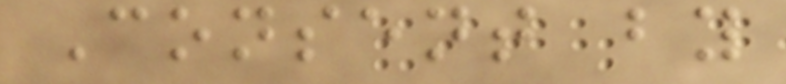Consent by
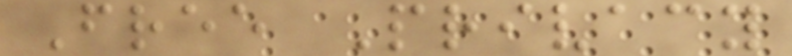Free Privacy
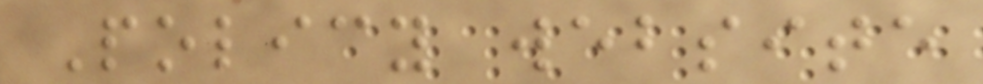Policy website
